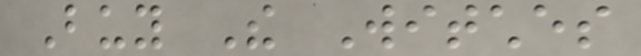Buy The Witches
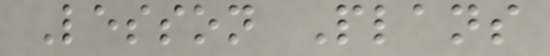Lesson Plans
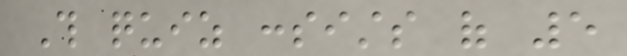This quiz consists of 5
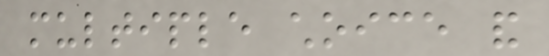multiple choice and
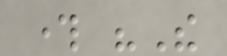through "The
